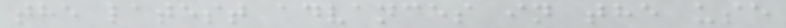the latest advances in the use
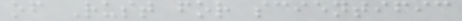of Rust for scientific
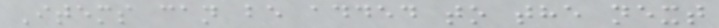Items can be added to the next
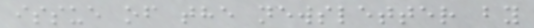issue of the newsletter by
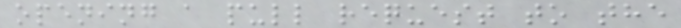opening a pull request to the
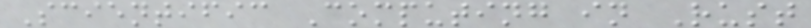Scientific Computing in Rust
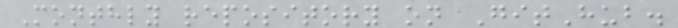Monthly repository on GitHub.
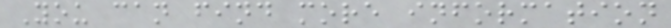You can find more information
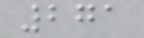271
